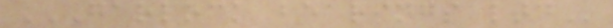GARLOCK BEARINGS LTD
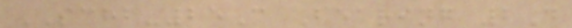SCHB-25C Bearing 2D
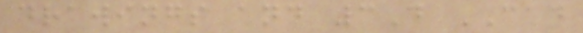drawings and 3D CAD
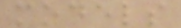models
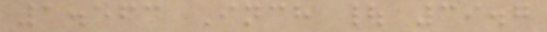1.563 Inch | 39.7
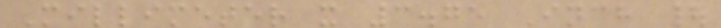Millimeter x 3.75 Inch |
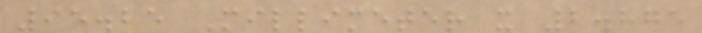95.25 Millimeter x 2.875
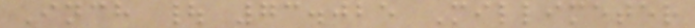Inch | 73.025 Millimeter
